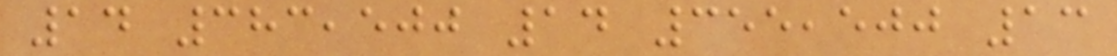14 383,500 14 355,500 13
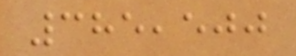385,500
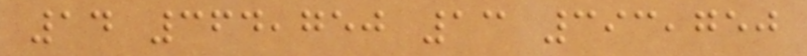14 364,750 13 393,750
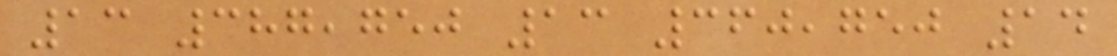13 387,750 13 360,750 14
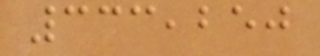333,250
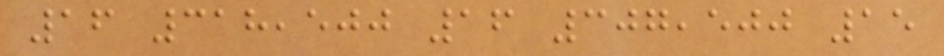16 318,500 16 307,500 15
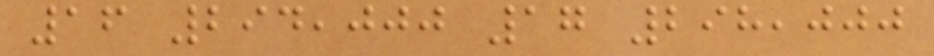16 294,000 17 298,000
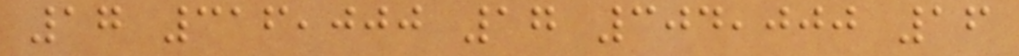17 316,000 17 304,000 16
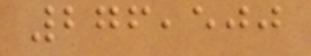276,500
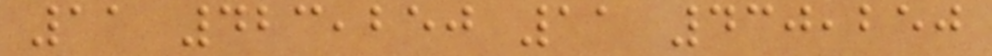11 423,250 11 430,250
